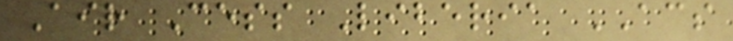Air Cess Liberia ACS
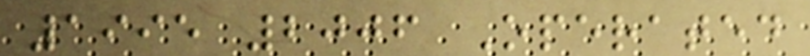1995 2006 Operated
